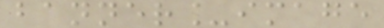banner_image
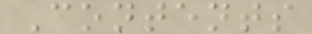Contents
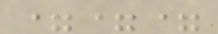===
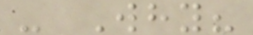- Why?
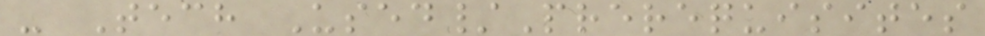- Tech Used/Prerequisites
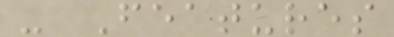- Features
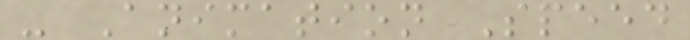- Animation Speed
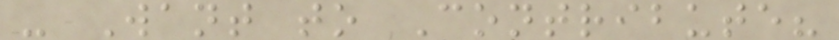- Want to Contribute?
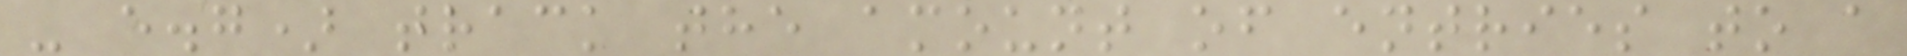- e.g) track the amount of entries to a
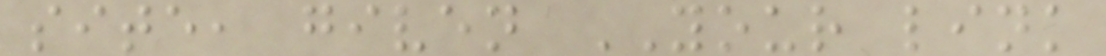site, given YOUR link
